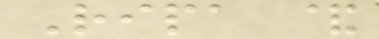Ripa &
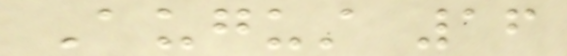August 16
